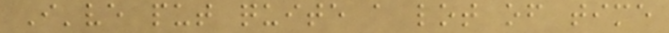I've put quite a lot of time
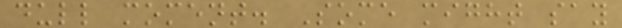dull moment. Some might say
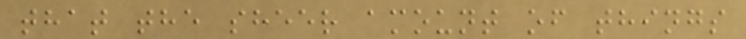that the sheer amount of things
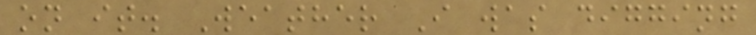on it. Weather I was digging
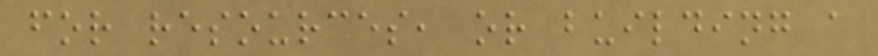for resources, or building a
